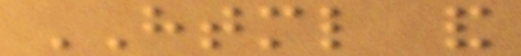HTML and
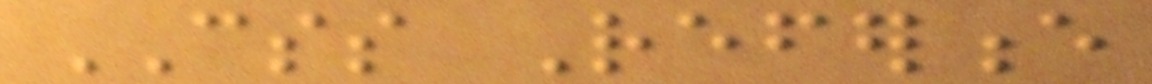CSS Reference
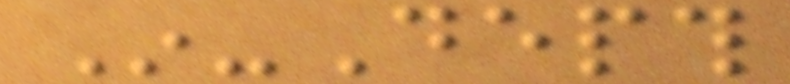In-Depth
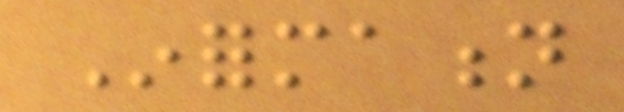Information
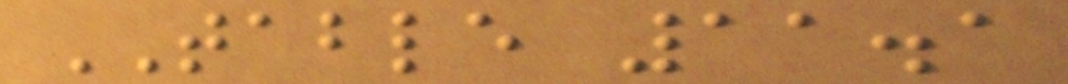TABLE 11.1
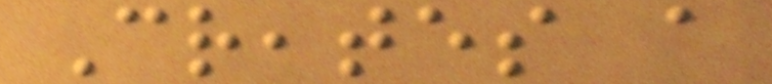Creates a
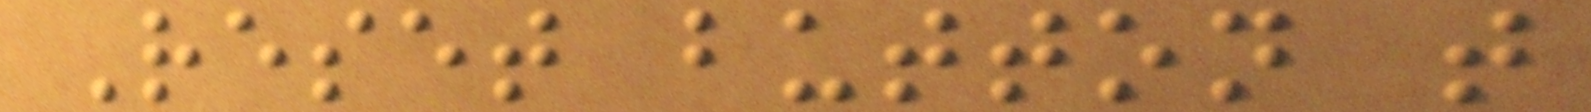Reset button that
